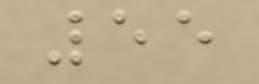55
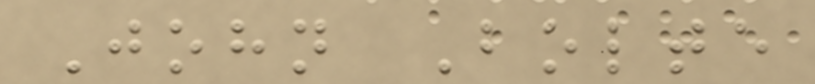John Bolte
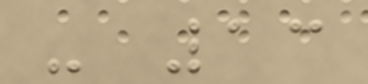- 13
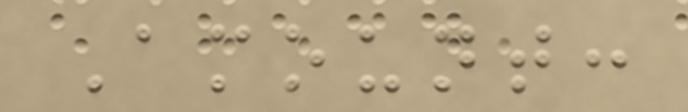Amount:
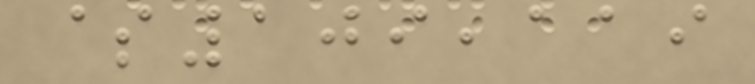$109,119
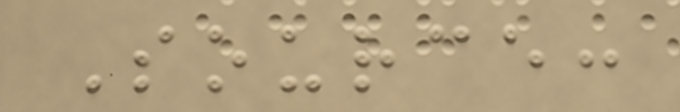Source:
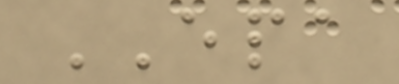EPA
